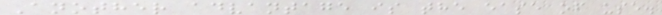Another advantage is the ease of use.
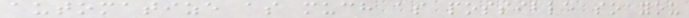automatize as much as possible so you
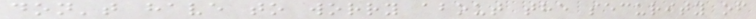don't have to worry about the security of
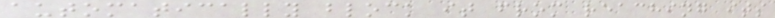automatically block it from reaching its
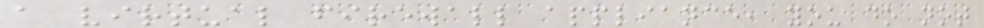a virtual firewall appliance, you do not
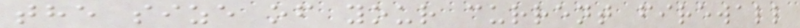the size of your current firewall
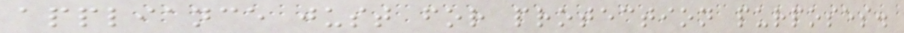appliance just for protection purposes.
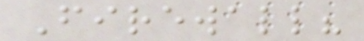Firewall?
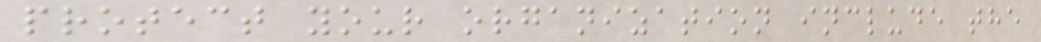protect your organization include the
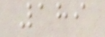189
